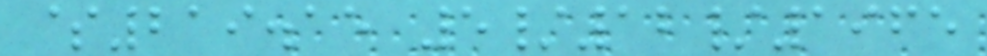$219.15 5/12/1965
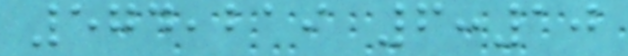574,219 6:10
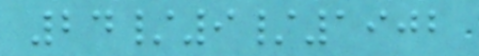24/9/1902
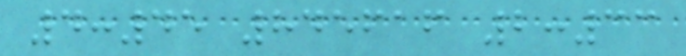4:45 845616 2:33
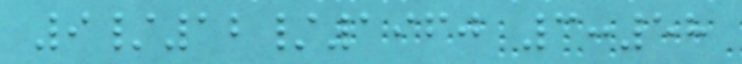9/12/1960 3:58
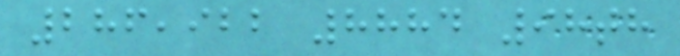286,922 8884 98th
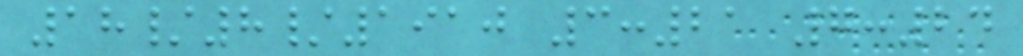18/8/1910 3:21 7:24
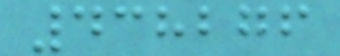438276
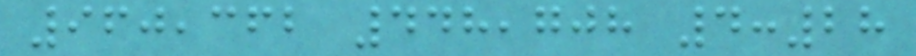960,362 448,708 4:28
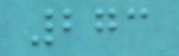273
